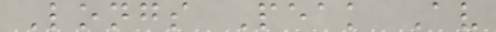Longs Peak Av
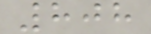808
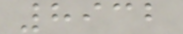8932
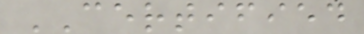CERTIFIED
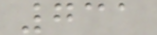731
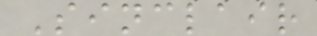Sinclair
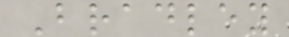Bradley
